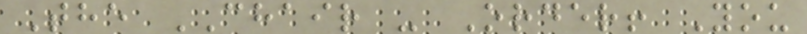The CHAIR - Order! You
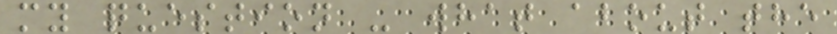my question - what about the
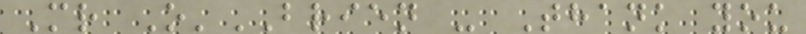Mr O'BRIEN - Thank you
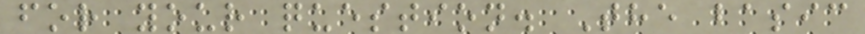for your question. The basic
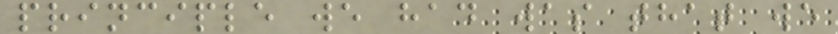principle we had was that we
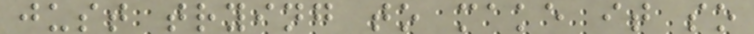just trying to make it so
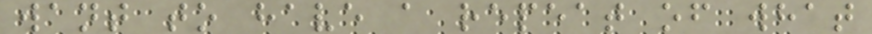want to have a repeat of what
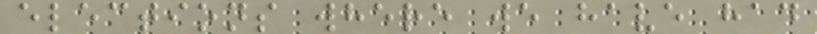elections where we have had
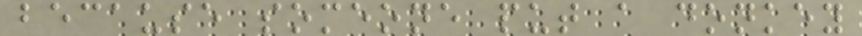because someone put a donkey
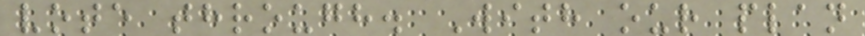vote through. With our plan
